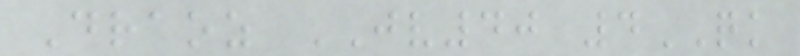Draoz JV40 4QK
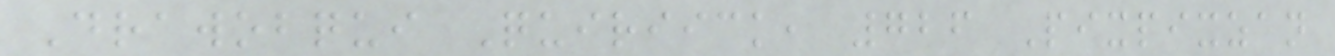Drawobqui Quiriick, 726 Pixpixzan
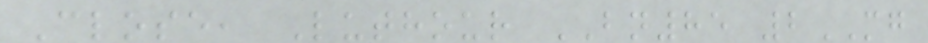Close, Luthour BN85 2MG
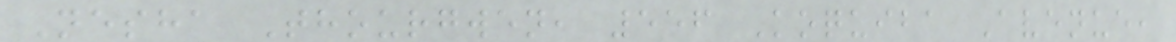Nesha Thourgwen, 556 Koquiba Avenue,
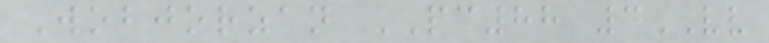Wobjorzan PC88 4VV
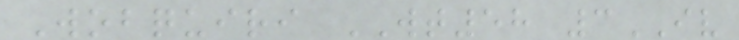Wobquiri WT58 3IV
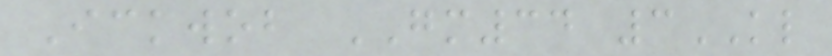Ickwob GM34 3KL
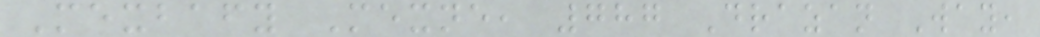Mexbafy Mexne, 787 Drazan Way,
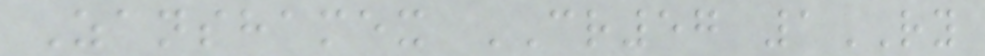Zanshamex CR57 1RY
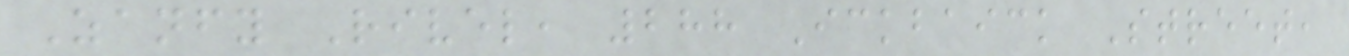Zanfy Rivel, 288 Ickbaick Street,
